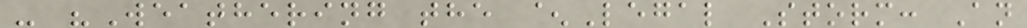- "Weathering the ^Legal Storm: An
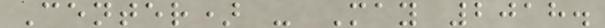Center) - May 2018.
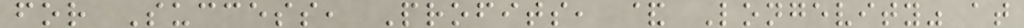for Success, Profits, & Longevity" at
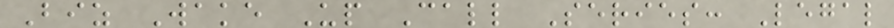Biz Wake Up Call Series: Legal
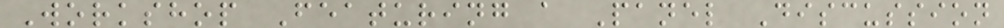Workshop Featuring a Panel Discussion
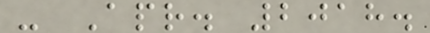- Apr. 2018.
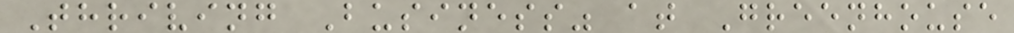Thriving Business" at Greenhouse
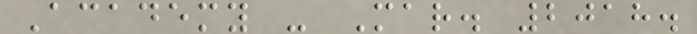Academy - Mar. 2018.
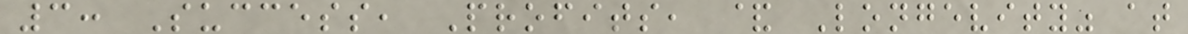3: Success, Profits, & Longevity" at
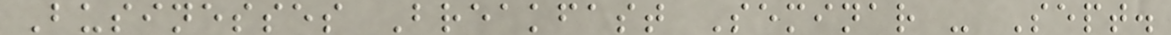Businesses Breakfast Seminar - Sept.
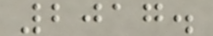2017.
